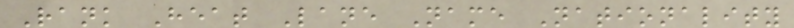Rank Heat Lane Name Nationality
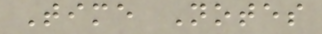Time Notes
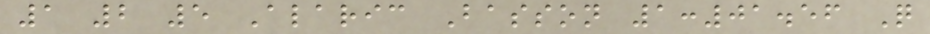1 2 5 Alaric Basson 1:01.56 Q
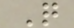Q
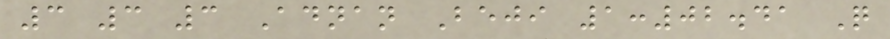3 3 3 Adnan Beji 1:02.41 Q
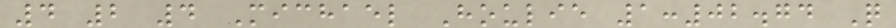4 2 4 Michael Houlie 1:02.74 Q
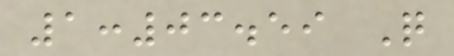1:03.59 Q
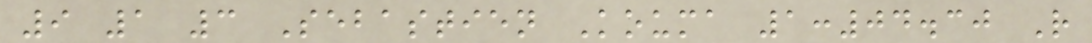9 1 3 Sebastien Kouma 1:04.30 R
